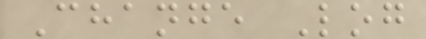Change Log
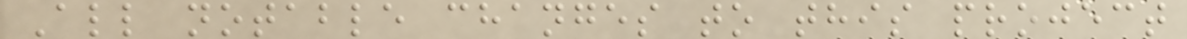All notable changes to this project
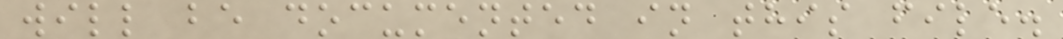will be documented in this file.
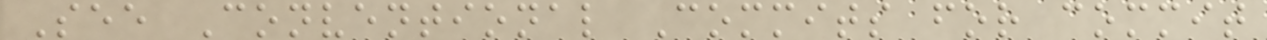See Conventional Commits for commit
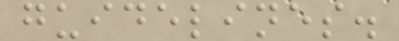guidelines.
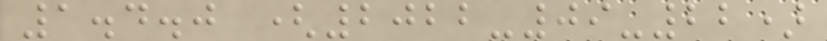1.4.0 (2022-09-22)
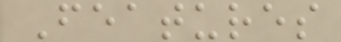Features
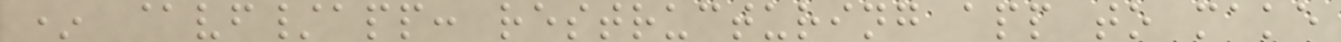* @vf/app: restructuring app to make
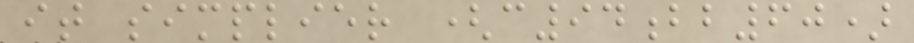it simplier (c94bb60)
